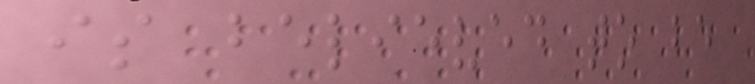is believed to be
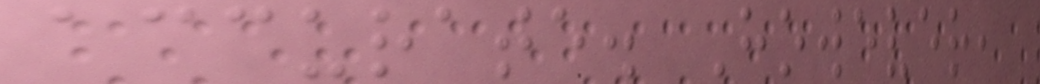accurate. However,
